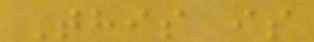This is
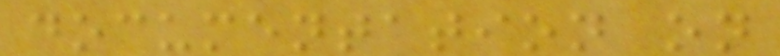documentation on
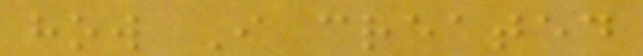how I created
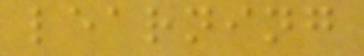learning
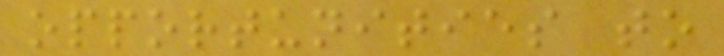opportunities to
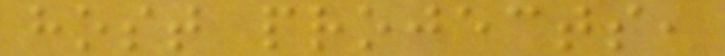host projects,
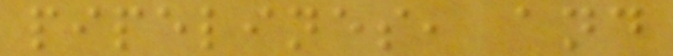pipelines, and
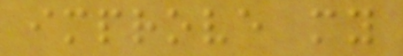improve my
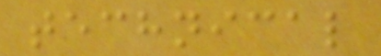technical
